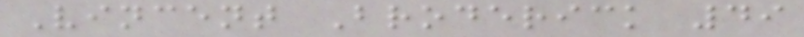Vincent Broderick 49
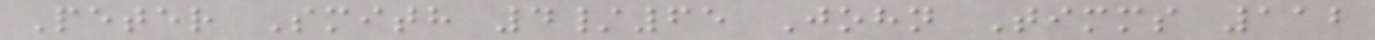Peter Smith 4/65 John Timms 112
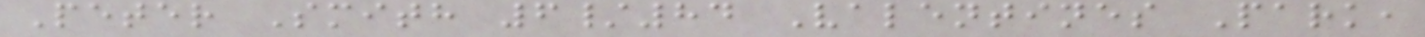Peter Smith 6/84 Valentines Park,
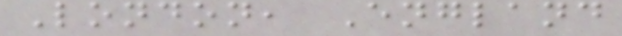London, England
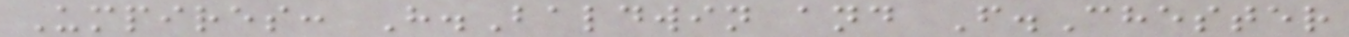Umpires: H.Baldwin and F.Chester
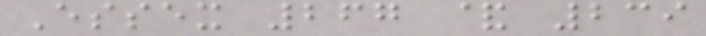Essex 267 & 239
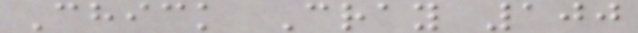Chick Cray 100
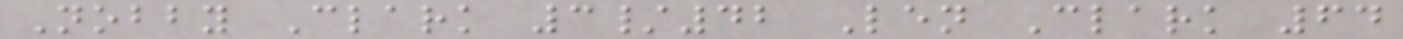Nobby Clark 3/42 Len Clark 64
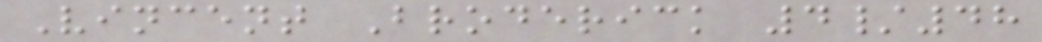Vincent Broderick 4/48
